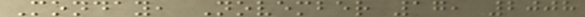Monday, November 17, 2008
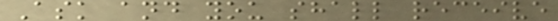Ask and you shall receive
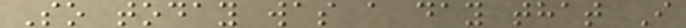So today was a day that I
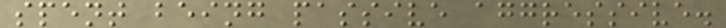spent being passive aggressive.
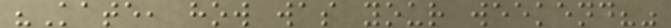"Kate, how was your weekend?"
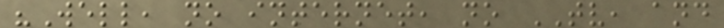"Well, no internet, no TV, and
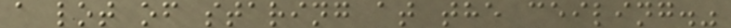a lot of staring at the ceiling."
